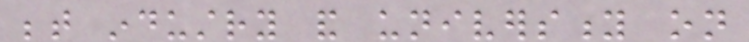between industry and university on
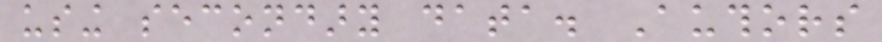using secondary data. Authors
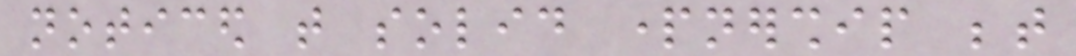noticed that solid partnership between
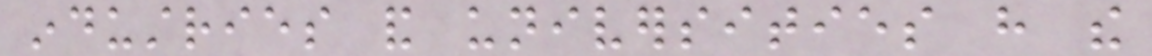industries and universities have the
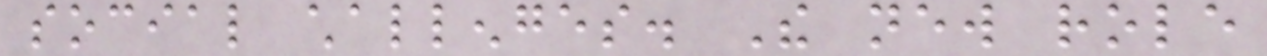social challenges. The new role
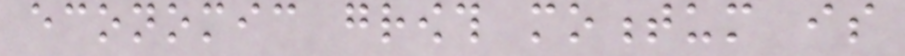economic growth momentum is
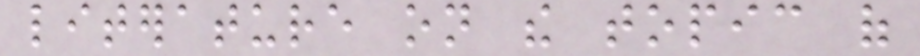literature on the topic of
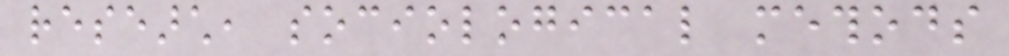research, sociological methods
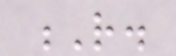R.
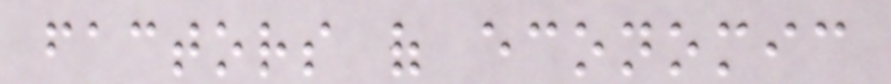factors of economic
